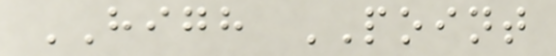HIGH POINT
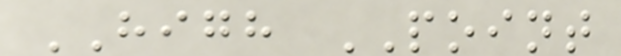HIGH POINT
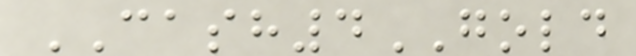CASH4GOLD
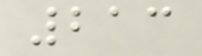213
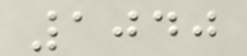1040
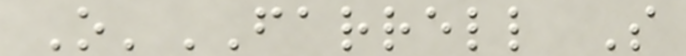O'FARRELL S
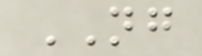NG
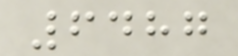6487
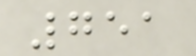751
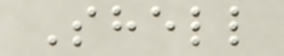Shell
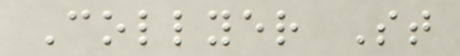Collyer St
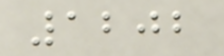1202
